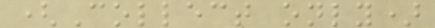(Collect only)
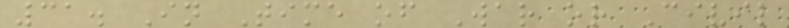31. In Time of War or Civil
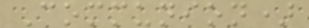Communion)
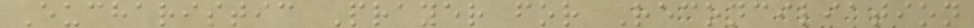Eucharistic Prayer for Reconciliation
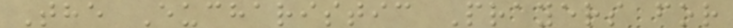The Eucharistic Prayers for
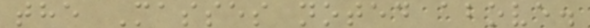the Masses noted above.
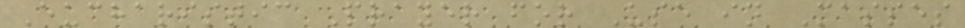Eucharistic Prayer for Use in Masses
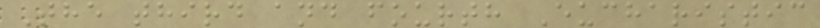The third and fourth Eucharistic
